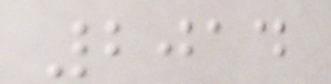2014
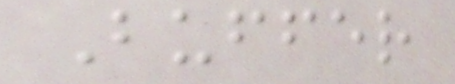Buffer
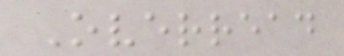Overread
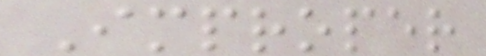Improper
